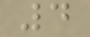4
